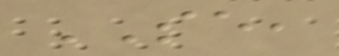SE,
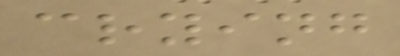crying
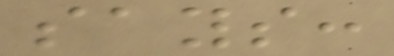says:
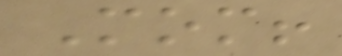Mom!
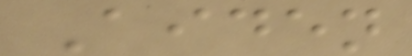Aiden
